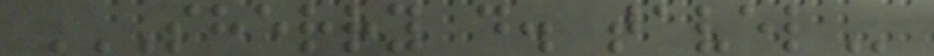SHERRY D. TAVEL
